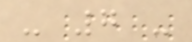- 7 -
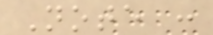Note :
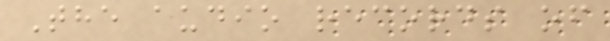The audio records of
